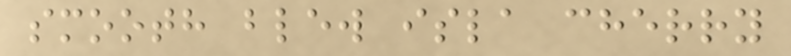smooth blew isla cherry
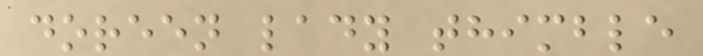doreen lady thimble
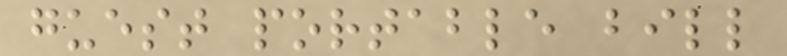guest portable bill
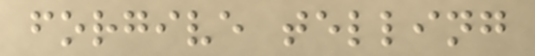forgive telling
